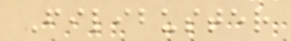Filibuster
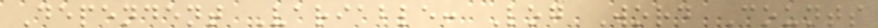Dependent Variable: Log Word Counts
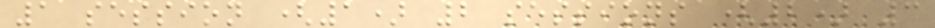1 session (1) 2 sessions (2) 3
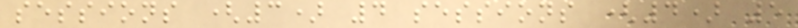sessions (3) 4 sessions (4) 5
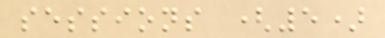sessions (5)
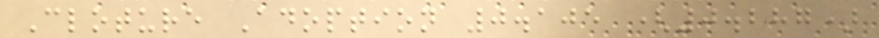Cloture Adoption 0.105 (0.287)
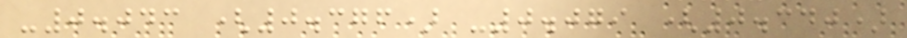-0.043 (0.376) -0.079 (0.340)
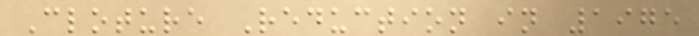Cloture Reduction in 1975
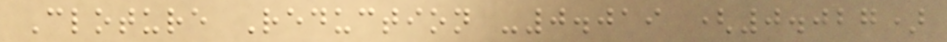Cloture Reduction -0.019 (0.027)
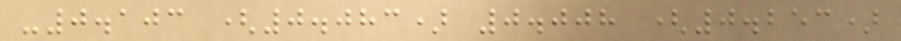-0.103 (0.083) 0.008 (0.253)
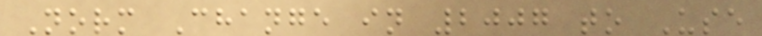Norm Change in 2007 to Use
